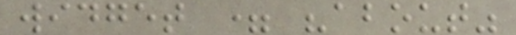widget = "about"
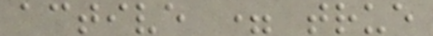active = true
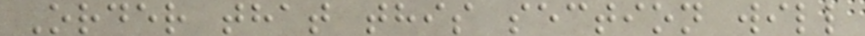Order that this section will
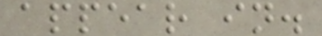appear in.
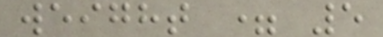weight = 5
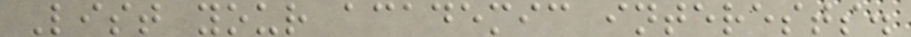List your academic interests.
